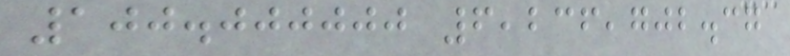100.000000 6,236,702.37
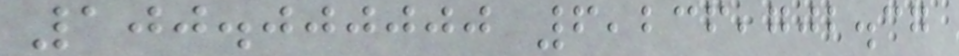100.000000 6,236,702.37
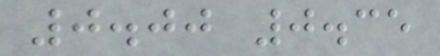0.00 0.35
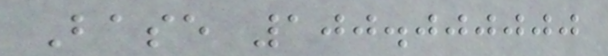Base 100.000000
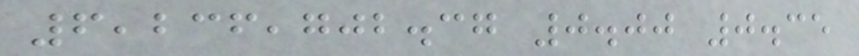6,236,702.37 0.00 0.35
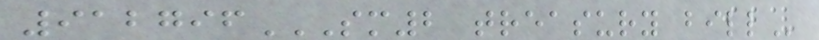912796SM2 TREASURY BILL
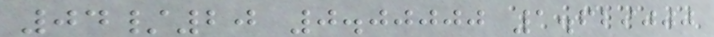04/20 0.00000 1.629000
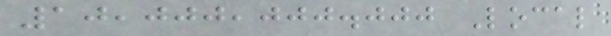10,000,000.000 Local
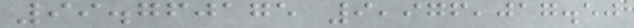99.760175 9,976,017.50
